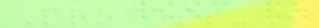Process-I
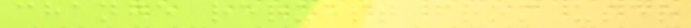change request from user
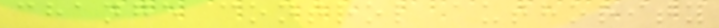change control authority
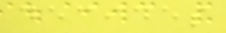decides
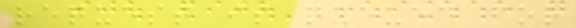request is queued for
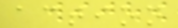action
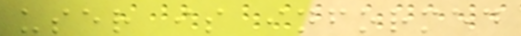user is informed
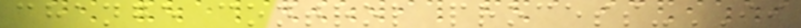change control process-II
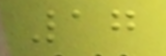17
